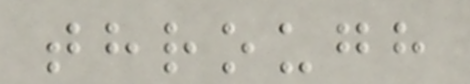through
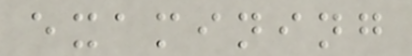examining
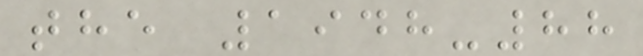the 1948-88
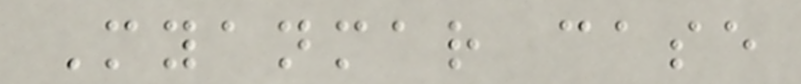Myanmar case
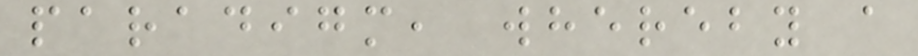paradigm, whereby a
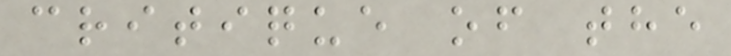critique of the
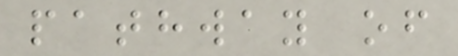pathway of
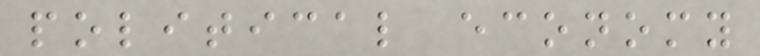political economy
